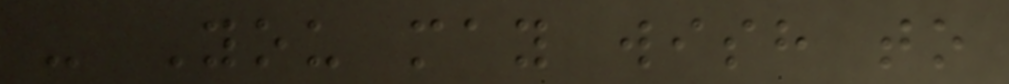- You may wish to
